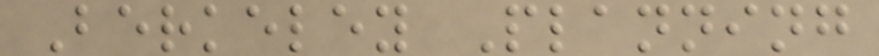Berkeley Planning
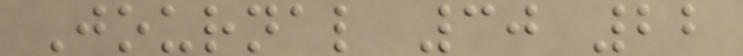Journal 30 22
